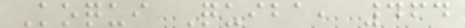Koqui Quiba, 464
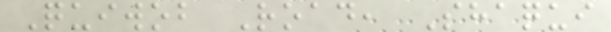Quiwob Road, Shaqui
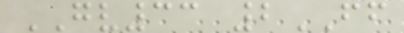GV33 2FF
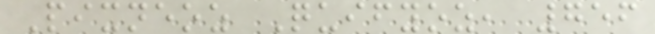Pixneoz Quifyoz, 756
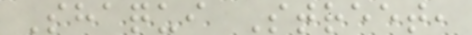Shaqui Street,
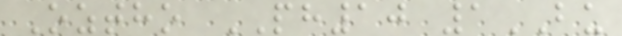Oztho PH10 1BU
